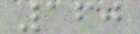160
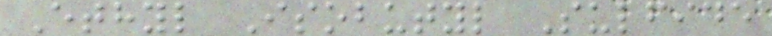Ethyl Isobutyl Sulfide
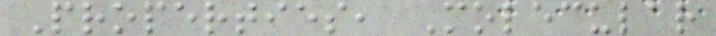Properties, Molecular
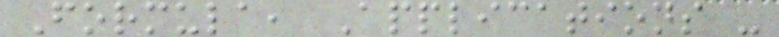Formula, Applications -
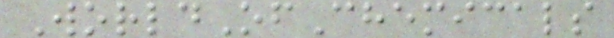WorldOfChemicals
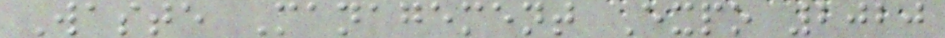Waste Management Expo 2020
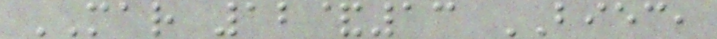MAR 12&13 BIEC,
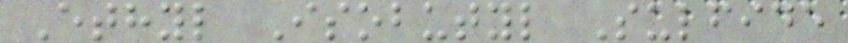Ethyl Isobutyl Sulfide
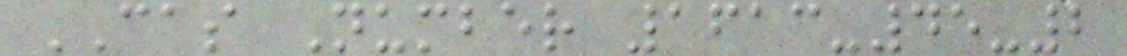CAS Number 1613-45-2
